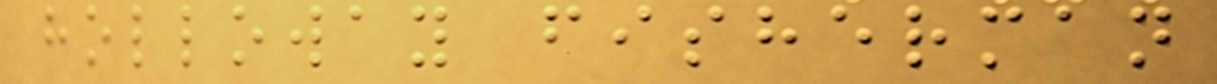holloway fisherman
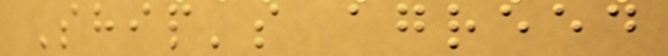Ship's agreed
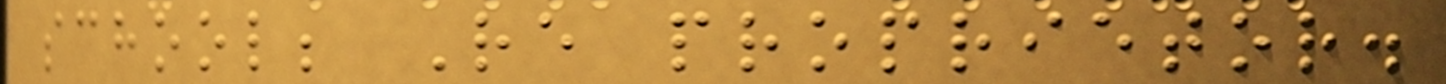school; Re proprietor.
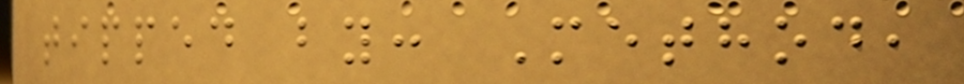tipped by: Method,
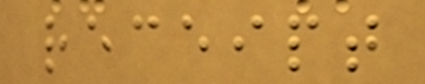receipt
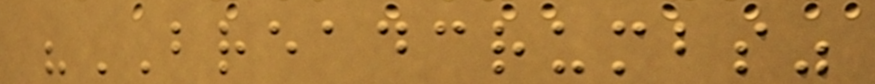"BREADCRUMBS"
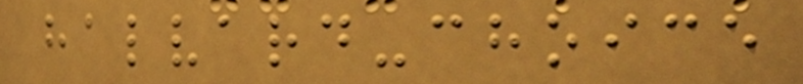halvard-choice
